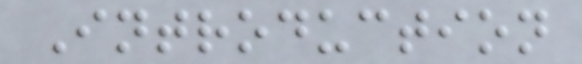Introduction
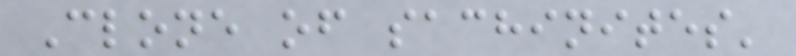Clone of sachinites'
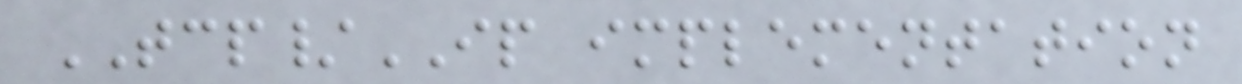TCP/IP implementation
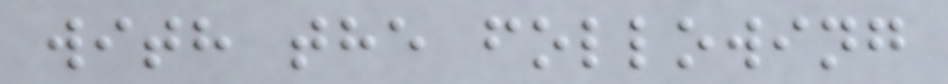with the following
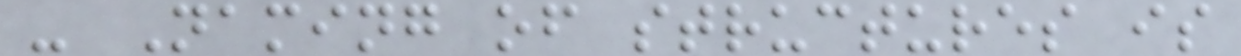- Naming of structures is
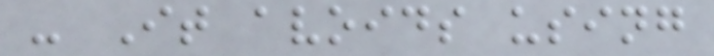- It avoids using
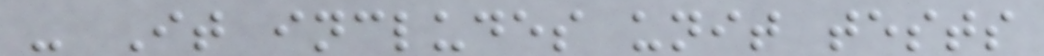- It includes unit tests
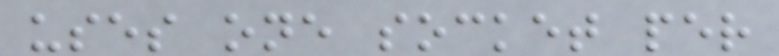uses one socket per
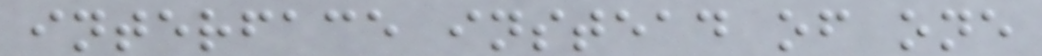interface instead of one
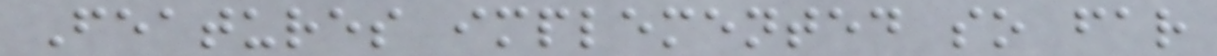Features implemented so far
